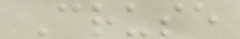Cruse
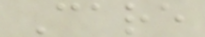Care
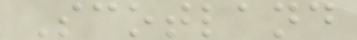Scotland
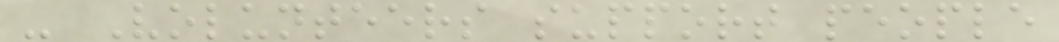- Volunteers support people
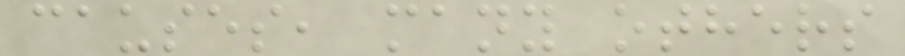causes, many others
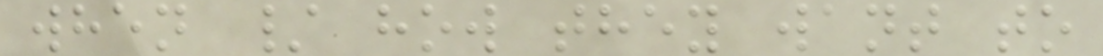when / how they want to
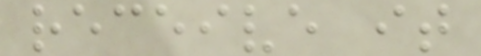receive it
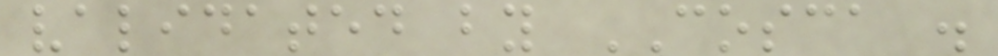validated by COSCA .
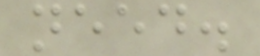need.
